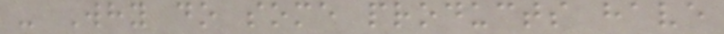- Why do some products have
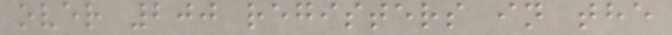over 200 registers in the
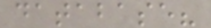database?
